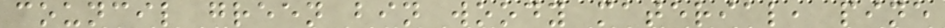council green bin woody material, pine
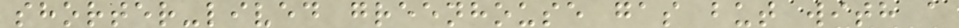shorter-lived greenhouse gas but with a
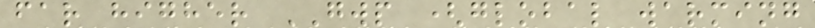far higher GWP (global warming
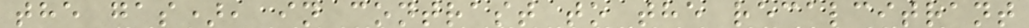the gas), in contrast to the recalcitrant
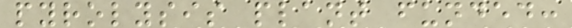pyrolysis plant funded:
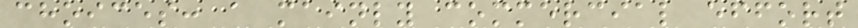choices: a mainly commercial effort
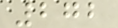272
